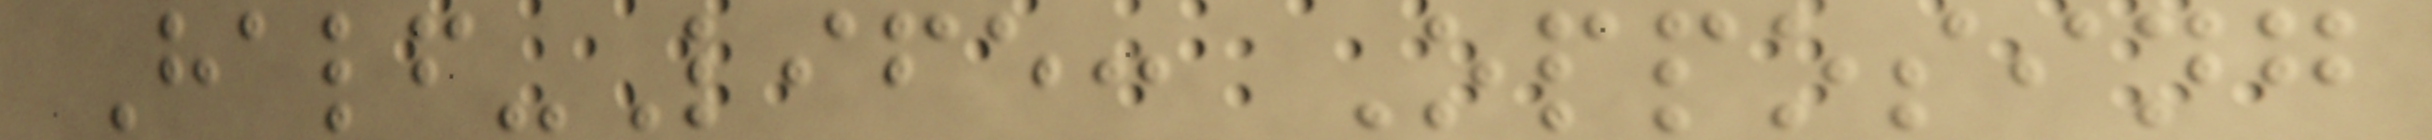Half-Life: Opposing
